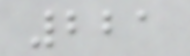221
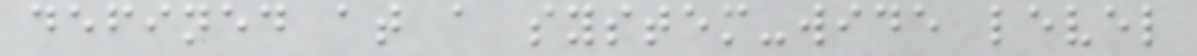defined at a system-wide level
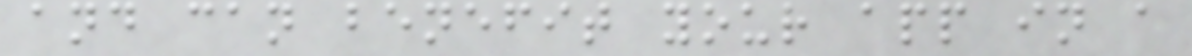and can benefit your app in a
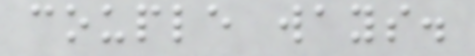couple ways.
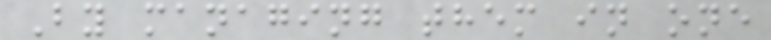By managing them in one
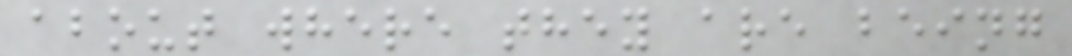about where they are being
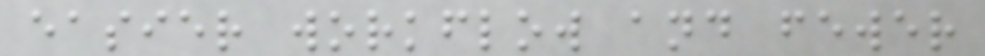easier workflow and fewer
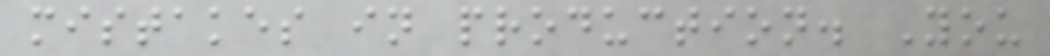mistakes in production. You
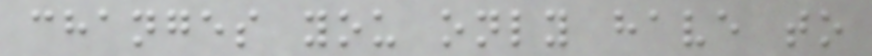changes you only have to
